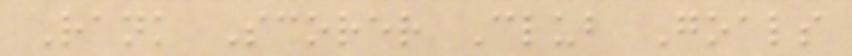Rank Scorer Club Goals
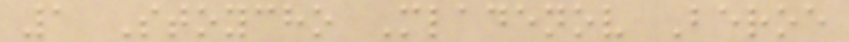1 Stoycho Mladenov Beroe
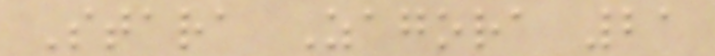Stara Zagora 21
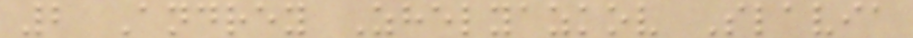2 Andrey Zhelyazkov Slavia
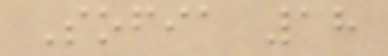Sofia 18
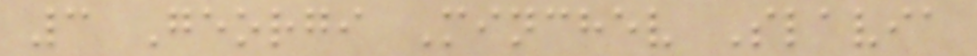3 Georgi Minchev Slavia
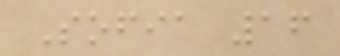Sofia 16
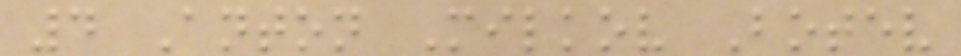4 Anton Milkov Botev
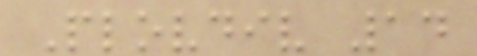Plovdiv 14
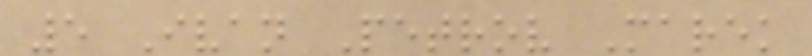5 Ivan Petrov Marek
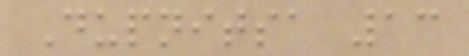Dupnitsa 13
